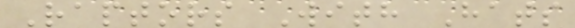Raptors With Hats
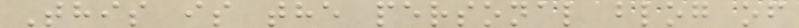This is the personal blog of
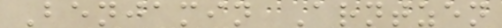Benjamin Arntzen
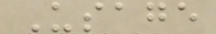Usage
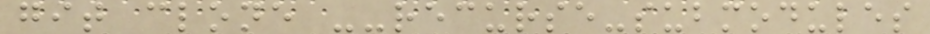git clone --recurse-submodules
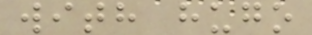with hugo
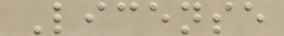License
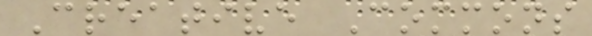Creative Commons
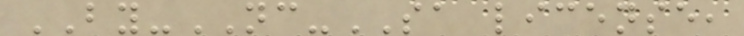BY-NC-SA license,
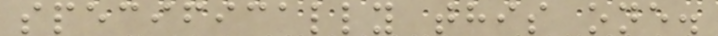specifically this one.
